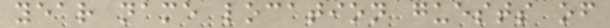year name location guests of
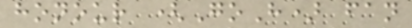honour (GoH) fan
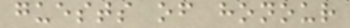guests of honour
